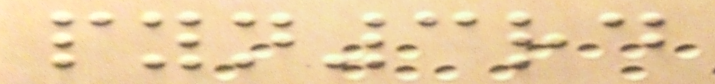pyn3rd
